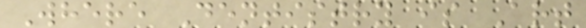Where Dentistry is Art
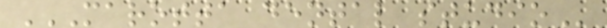MAROTTA DENTAL STUDIO
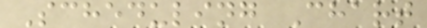Scheduling Chart
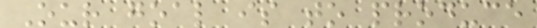Our goal is to produce
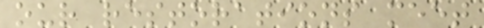our restorations meet
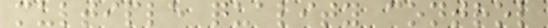multiple quality control
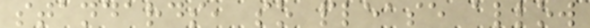standards, so please allow
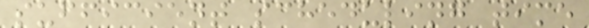sufficient scheduling time
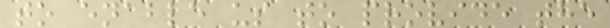to enable us to provide the
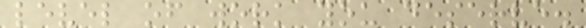level of work you deserve.
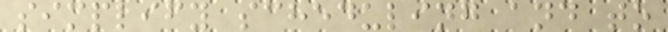simplify scheduling and to
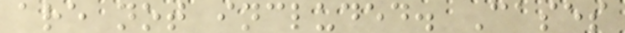are not included. Cases
